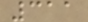311
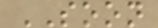SOON
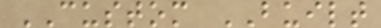CUSTOM BUILT
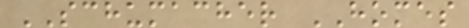SCHUMACHER HOMES
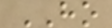HO
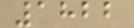1822
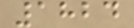1824
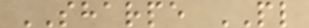SHARPE PL
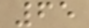65
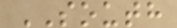SOUTH
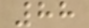88
